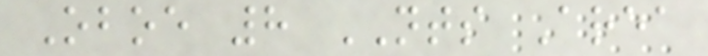Oboe 8 NTS Area
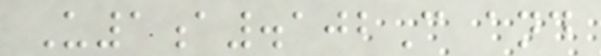U1a.102C and
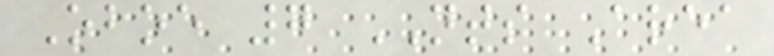Oboe 7 NTS Area
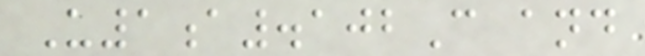U1a.102C and
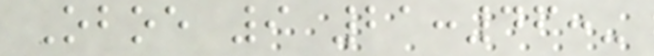Oboe 9 21:46:-
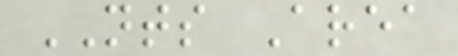NTS Area
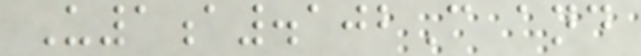U1a.102C and
